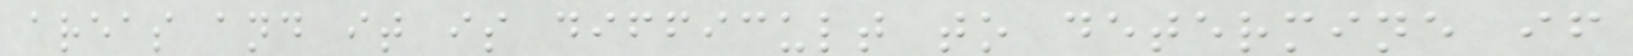areas and it is difficult to determine if
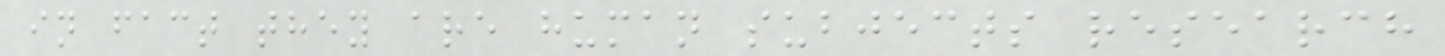in fact they are human subjects research
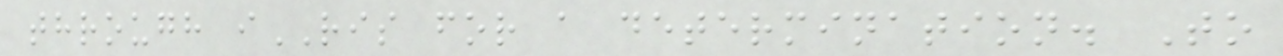through iRIS for a determination. To
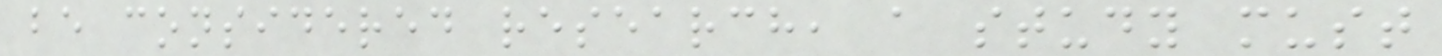be considered research, a study must
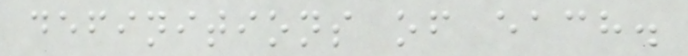definitions of each.
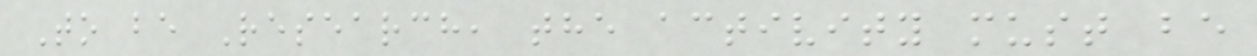To be Research, the activity must be
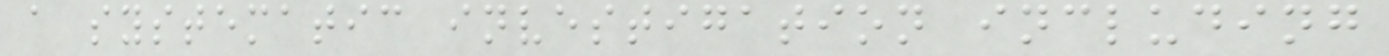a systematic investigation including
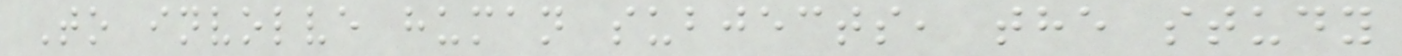To involve human subjects, the study
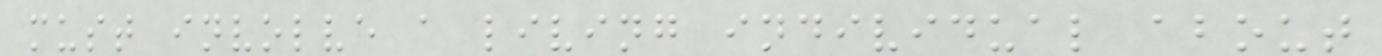must involve a living individual about
